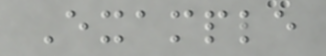Example
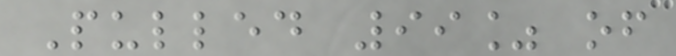Pulled 99% of
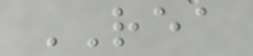REA
